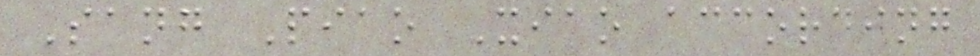Sang Piao Xiao according
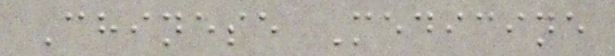Chinese Medicine
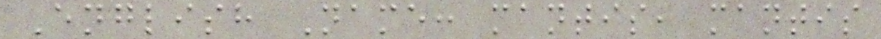English Name: mantis, mantis
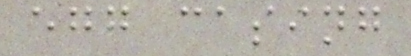egg casing
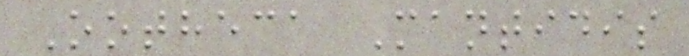Ootheca Mantidis
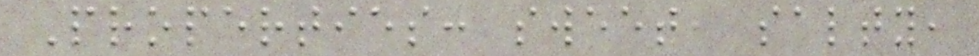Properties: sweet, salty,
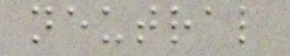neutral
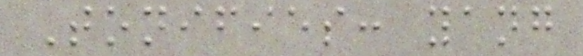Tonifies: yang
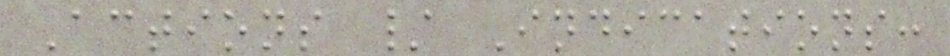Actions / Indications:
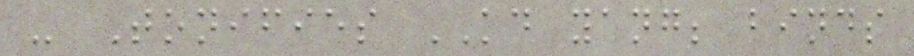- Tonifies KD yang; binds
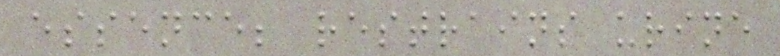essence; restrains urine
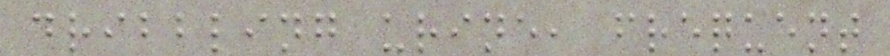dribbling urine, frequent
